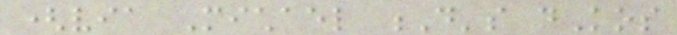(via Michael D's dKos
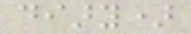diary)
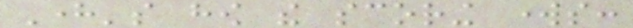Here's how the scoring works:
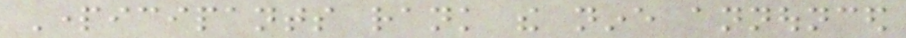Participants rank the nine announced
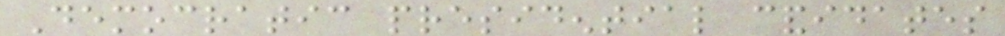Democratic presidential candidates
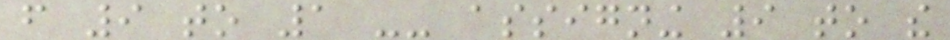from 9 to 1 -- assigning 9 to the
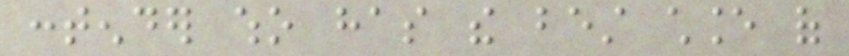contender who has the best chance of
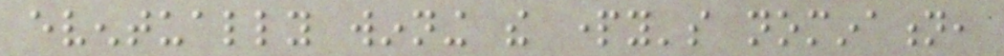eventually winning the party's nomination,
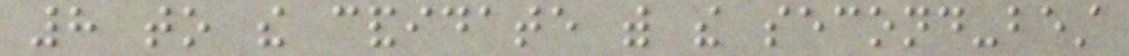8 to the candidate with the second-best
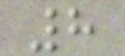8
